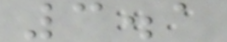3.1
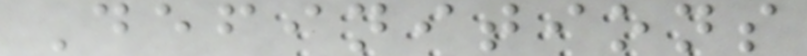Definitions
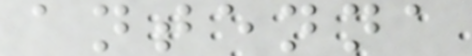antenna
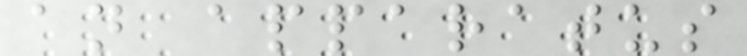an apparatus
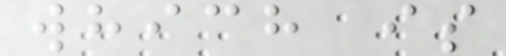which is
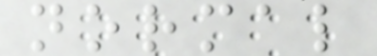normal
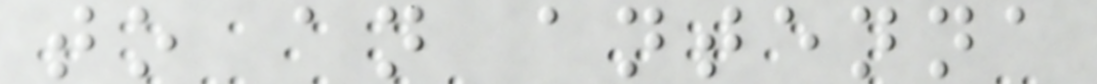to an antenna
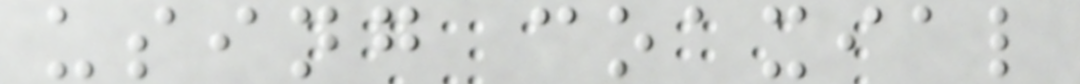using coaxial
